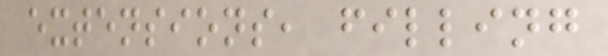extensions, filling
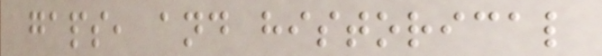gaps, and historical
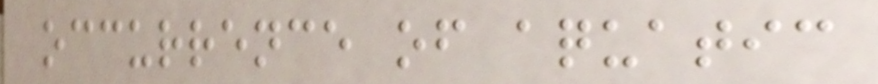occurrence of aquatic
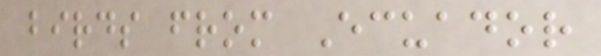birds from Ecuador
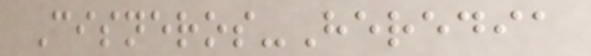Cisneros-Heredia
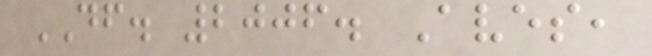DF. 2006. Aves,
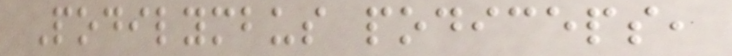Podilymbus podiceps,
